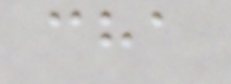cha
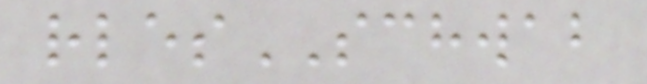rlesSCHWAB
